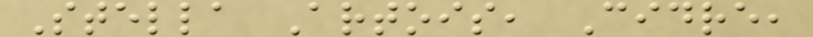Stella Artois, Cidre,
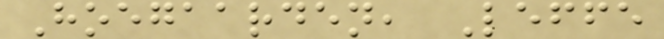Hoegaarden, Leffe
